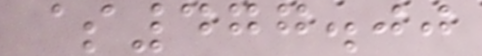$477.00
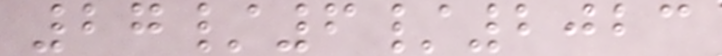27/6/2023
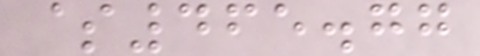$465.77
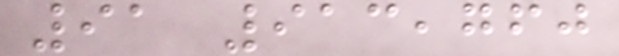91 913,760
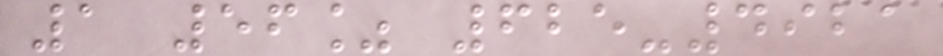1 56% 625-4921
